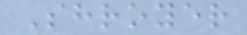Shroyer
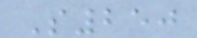S250
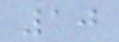10
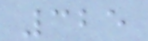325
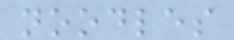noodles
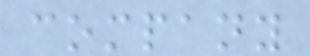company
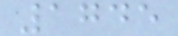1745
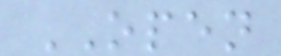OPEN
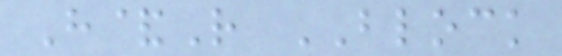H&R BLOCK
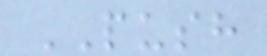PUSH
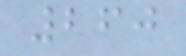260
